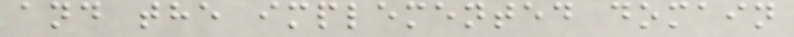and the implemented domain
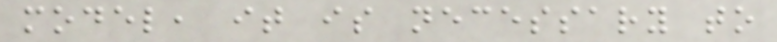model, it is necessary to
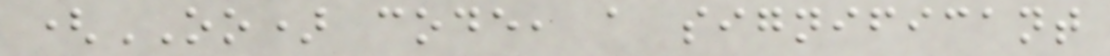(OO) code, a significant
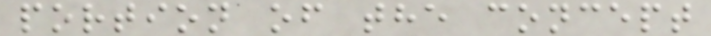portion of the concept
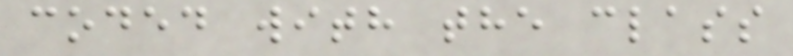coded with the class
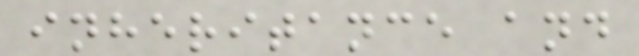inheritance and
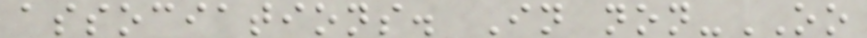associations. In non-OO
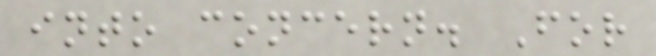into concern. For
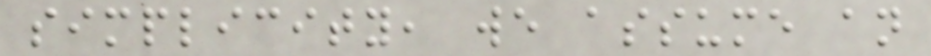simplicity, we assume an
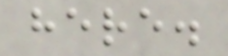here.
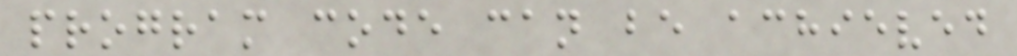program code can be achieved
